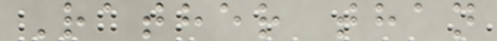Rather than
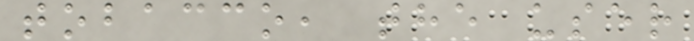tobacco, the user
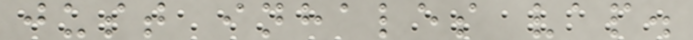just inhales vap.
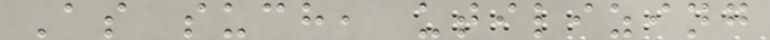As such, utilizing
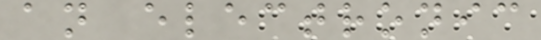an electronic
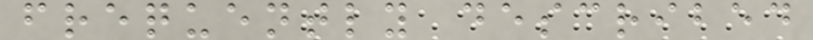frequently described
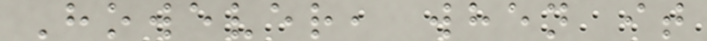However, when it
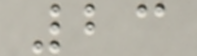23
